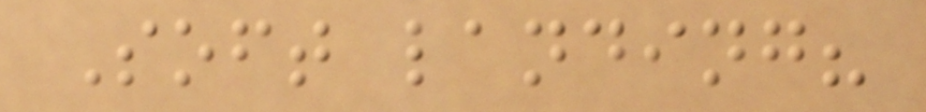Soft landing?
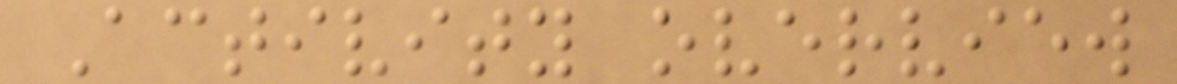Activity overview
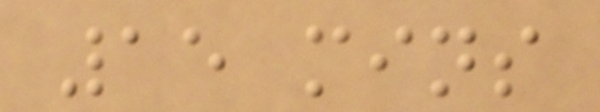15 mins
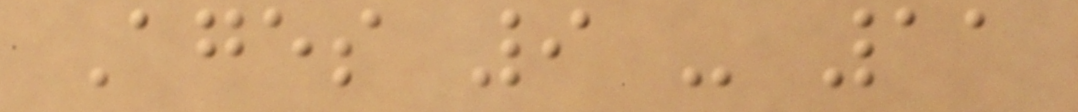Ages 9 - 11
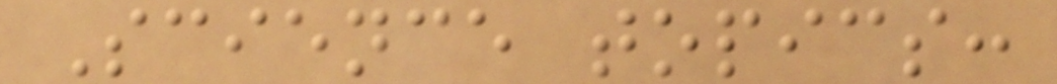Science topics:
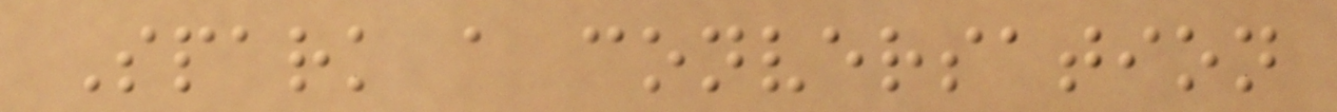Spark a conversation
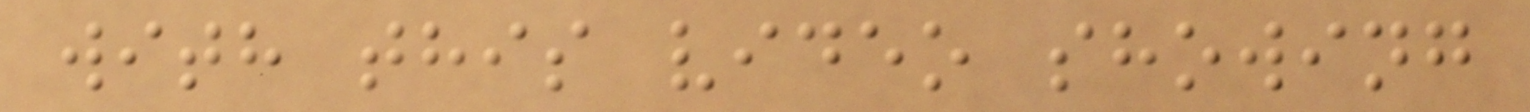with this video showing
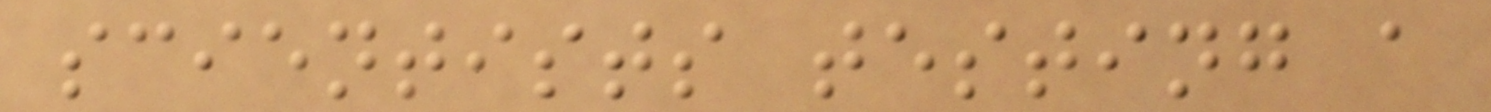scientists testing a
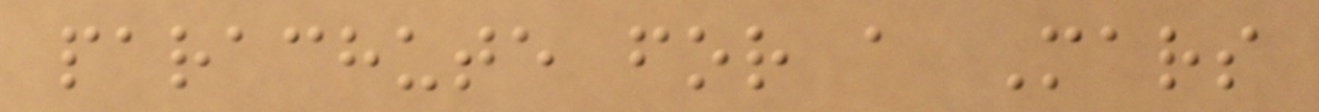parachute for a Mars
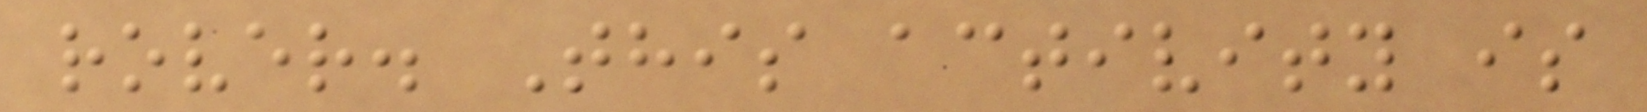rover. This activity is
